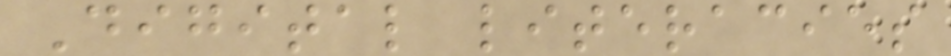Digital literacies
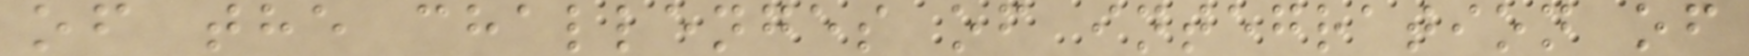of the challenges of integration of
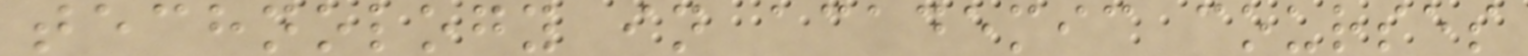technology in academic courses
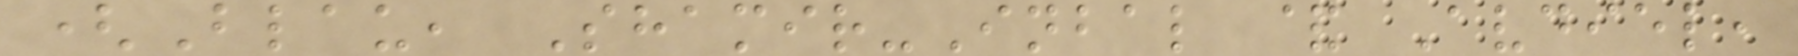(Blau, Shamir-Inbal & Avdiel,
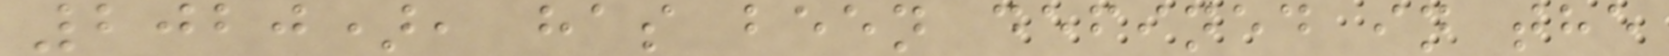2020), has been defined in the
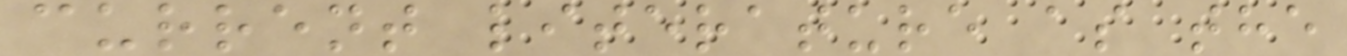current literature as the
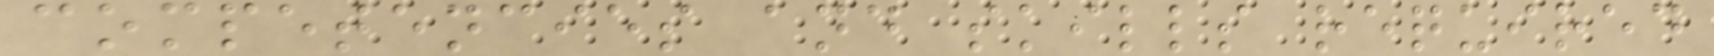competencies and skills required
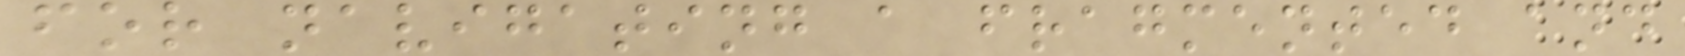for navigating a fragmented and
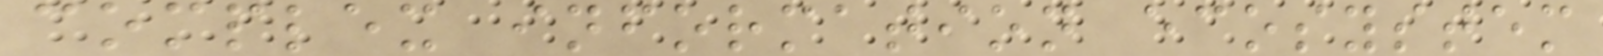complex information ecosystem
